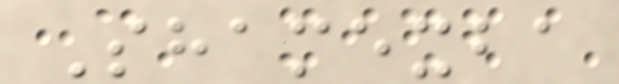Shamexba
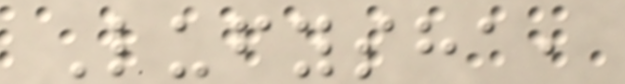Lufysha,
